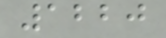1220
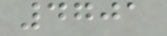4701
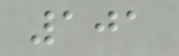101
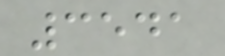3541
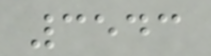3543
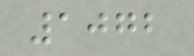1072
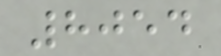8054
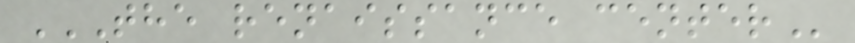THE RENAISSANCE CENTER
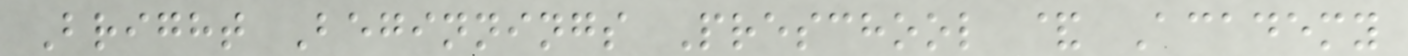Bright Beginnings Preschool & Academy
